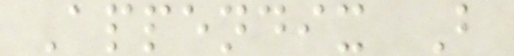Appendix B
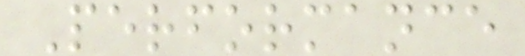Performance
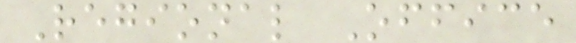Regional Office
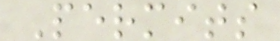Permits
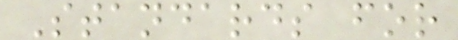Standards for
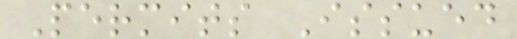Permits Issued
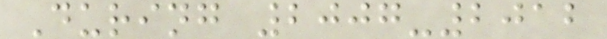During 2007-2012
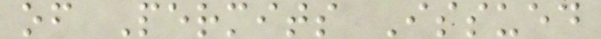of Permits Issued
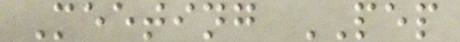Meeting PEP
